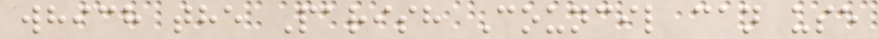which the Parish Council can use
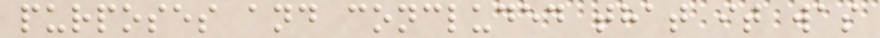purposes and concluded that it was
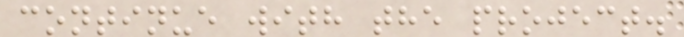continue with the project.
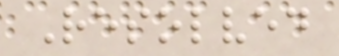Resolved
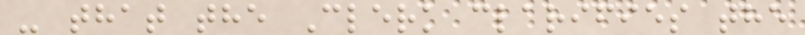- that the Clerk clarifies the
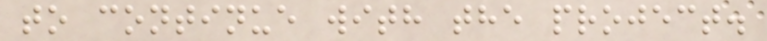to continue with the project.
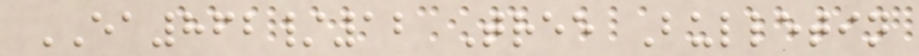EA862/12 Tree Bulletin
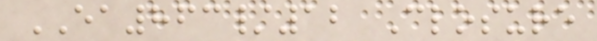EA863/12 Closure
